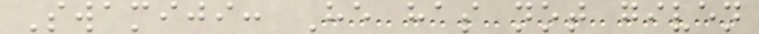Swamiji: He has not given
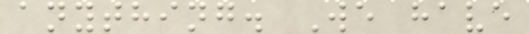anything. We have
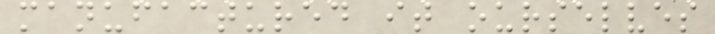manufactured it ourselves
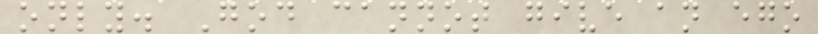only. God cannot give an ego
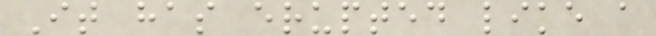It has erupted like a
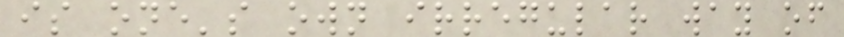is one's own irregular way of
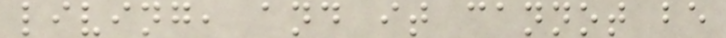living, and it cannot be
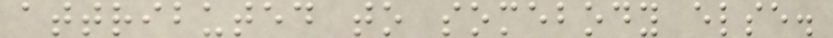attributed to somebody else.
